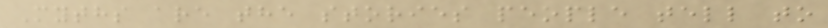Myths are the stories people tell to
